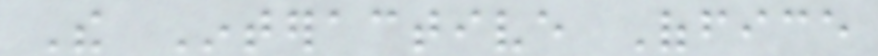The Interactive Office
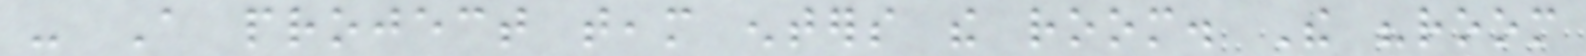- A project team enters the room. The "room
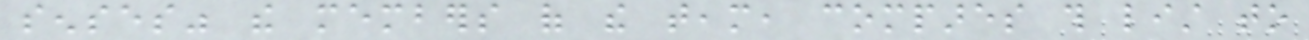senses" the members of the team, compares this list to
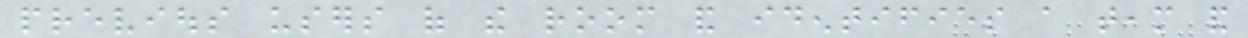previous users of the room and identifies a team and
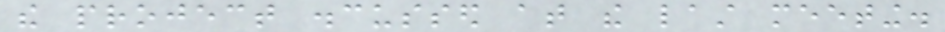the project discussed at the last meeting.
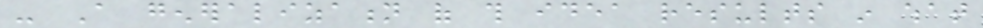- A generalization of this idea results in what
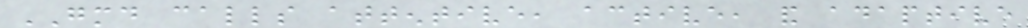GMD calls attentive, active, and adaptive
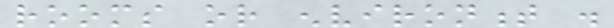rooms or environment .
